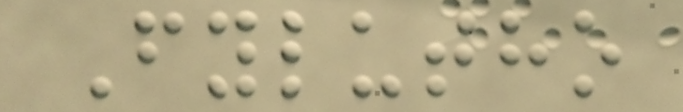Fylutho
